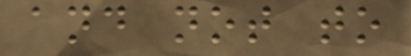and not to
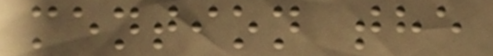mention the
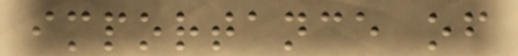importance of
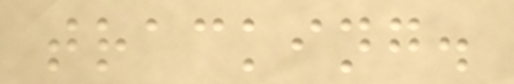tracking.
